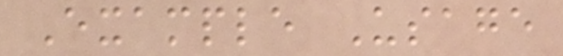Example Usage
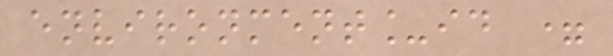environment_id =
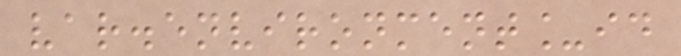var.environment_id
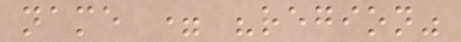name = "region"
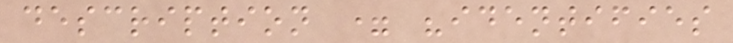description = "identifies
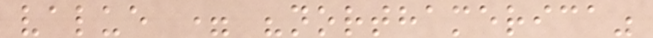value = "northamerica"
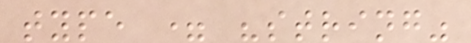type = "string"
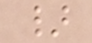}
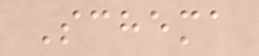Schema
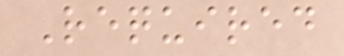Required
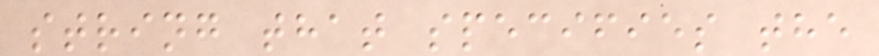string that specifies the
